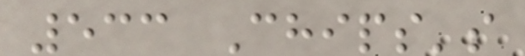533 Chips's
